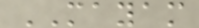MAYAM
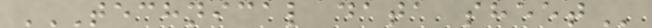TECHNICAL DATA SHEET
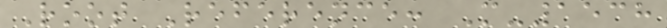Root Reference: M-1538
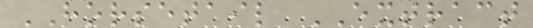HORSETAIL EXTRACT
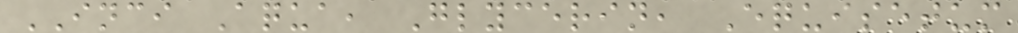INCI Aqua, Glycerin, Equisetum
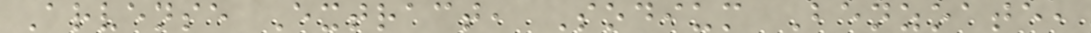Arvense Extract, Sodium Benzoate,
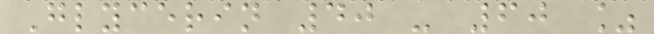Glycerin 40 - 60 %
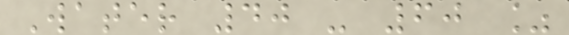Water 40 - 60 %
